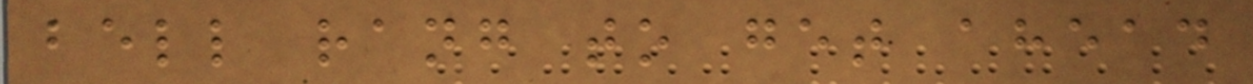bell rang to get ahead
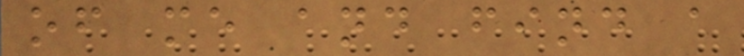of me and find a
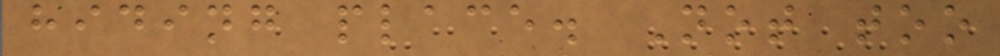hiding place. Not too
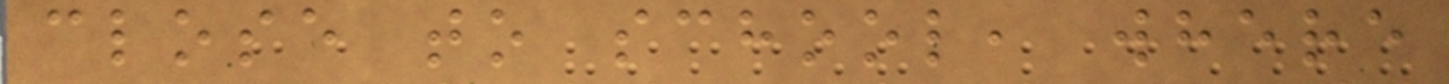close to school, where
